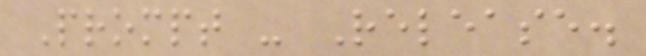Prompt - Release.
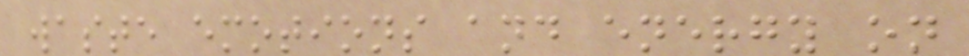waste emotions and energy on
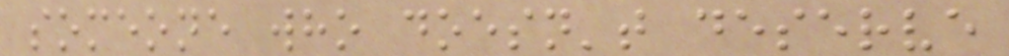someone who doesn't deserve
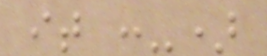it :-)
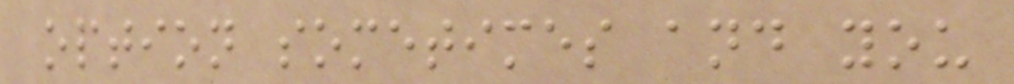option sometimes and you
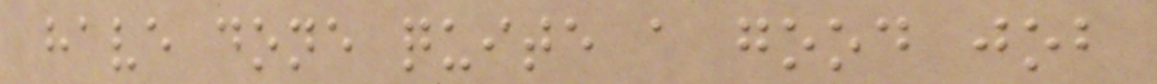have done quite a good job
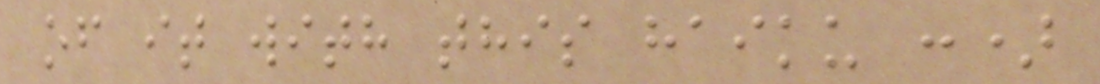of it with this haiku :)
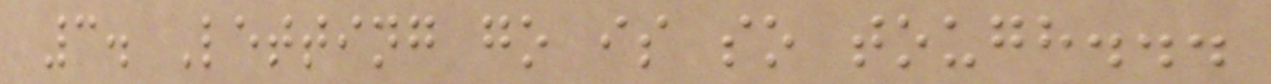3. Letting go is so tough...
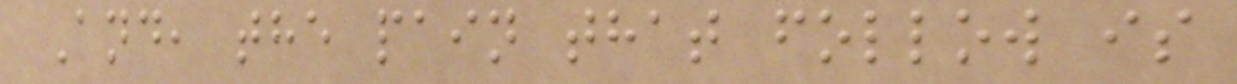And, the pain that follow is
